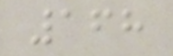168
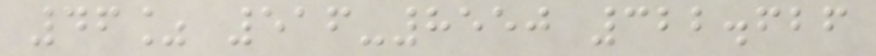46% 516-8550 322.626
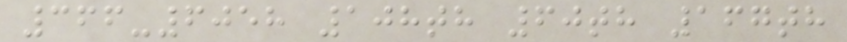366-6058 108th 60th 167th
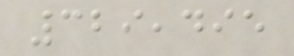329,495
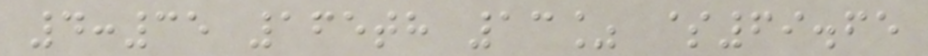4:35 165th 13% $69.65
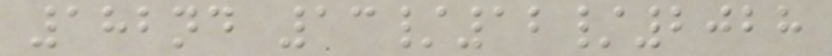182nd 13/12/2028
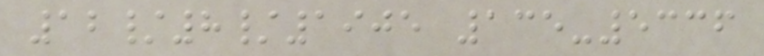12/8/1905 135-5336
